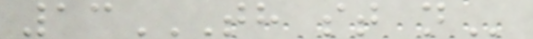13TH ST N
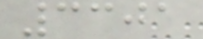3301
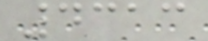4313
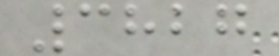3827
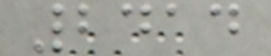2414
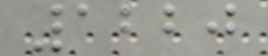1220
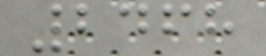2468
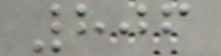806
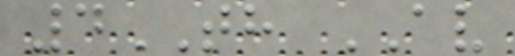4TH AV
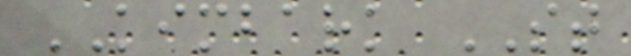KIMBARK ST
